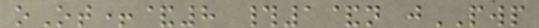oOt+&8 #1&n jPWP
